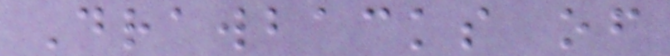Drawbacks of
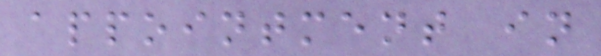appointment in
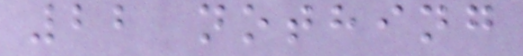22 nothing
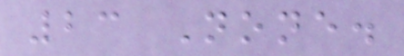23 None.
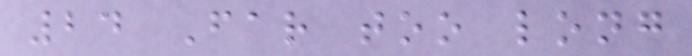24 Far too long
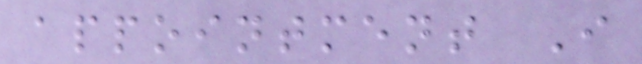appointment I
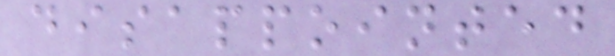disappointed
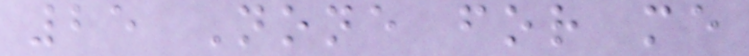25 None for me
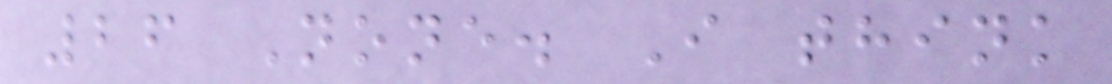26 None. I think
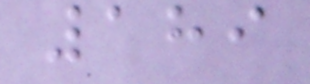189
